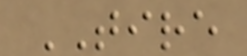TIRE
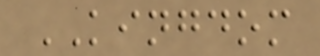KINGDOM
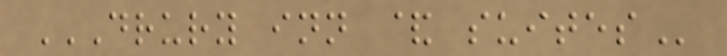DRURY INN & SUITES
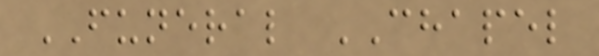FUNERAL CHAPEL
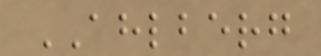AHLBERG
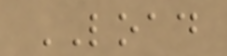LOAD
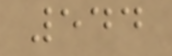544
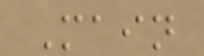Main
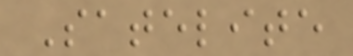Satelite
